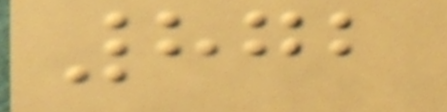872
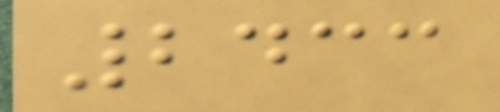2433
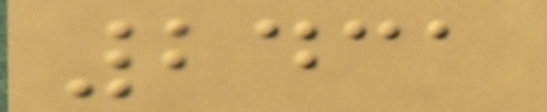2431
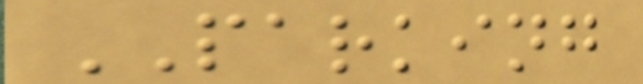PARKING
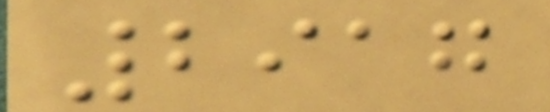2917
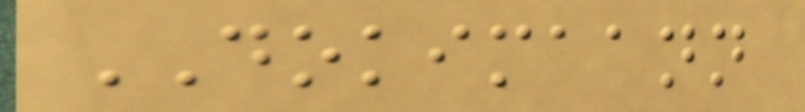DOKIMAANN
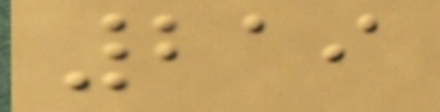219
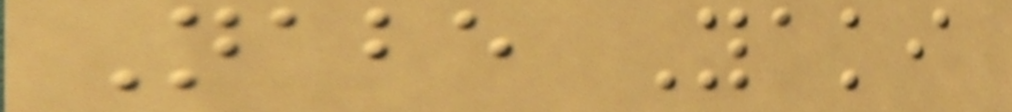Nabe Yaki
